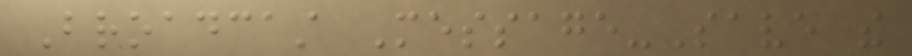Broadcast Message-Save the
